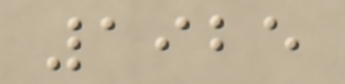1925
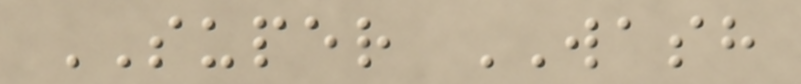SUPER WASH
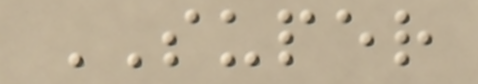SUPER
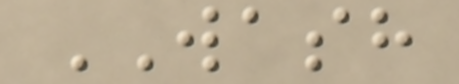WASH
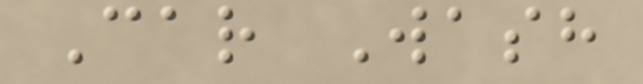Car Wash
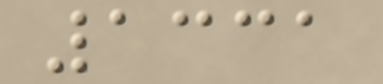1331
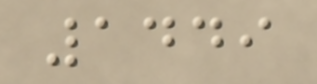1449
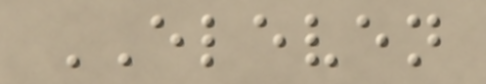ELEVEN
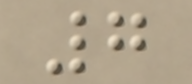7
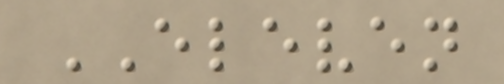ELEVEN
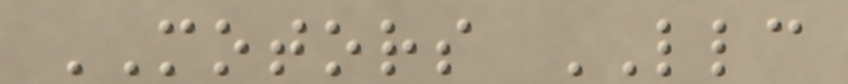MOTORS LLC
